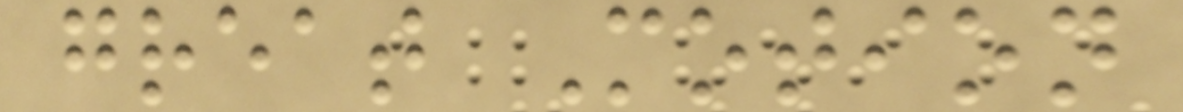great Motion
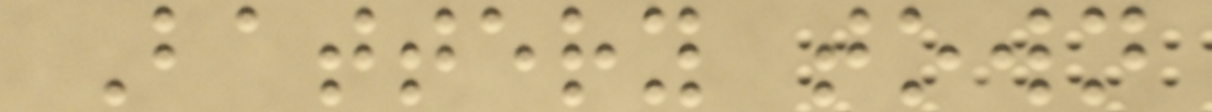Battery town
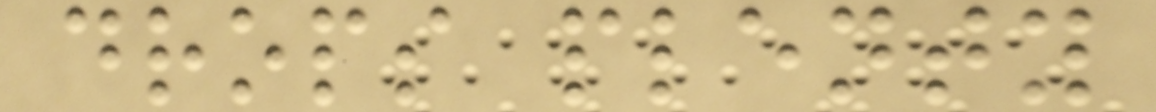drops plenty
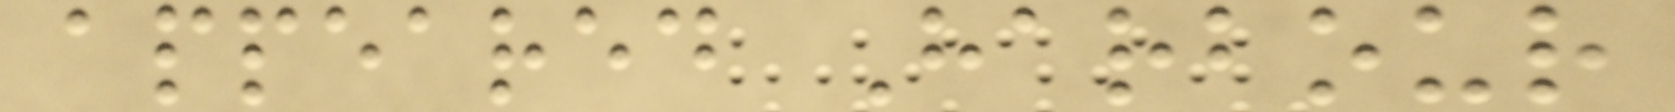appeared Harbour
